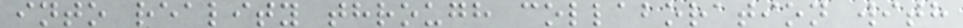into reality through collaboration with
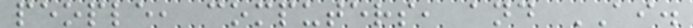people, computers, and AI.
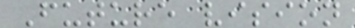Future vision
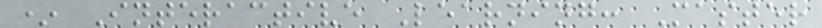* Interactive Learning: Master
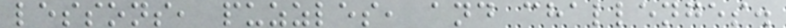lessons, puzzles, and challenges.
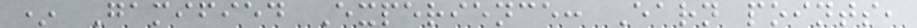* Gamified Experience: Earn points,
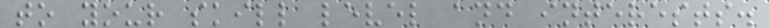to your skill level and interests.
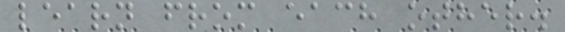learn from each other.
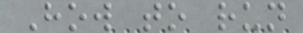How to run
